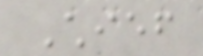Chief
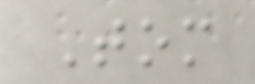Tom
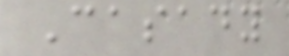Casady
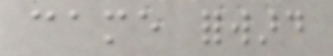came forward
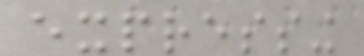expressing
